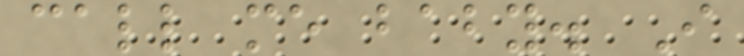call me baby. I
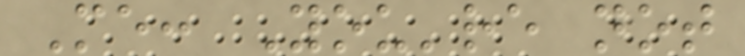Me: You're not
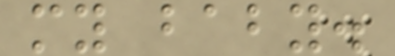my baby.
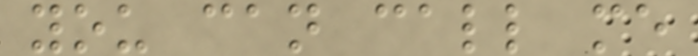you can call me
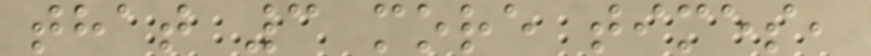that 3 more times,
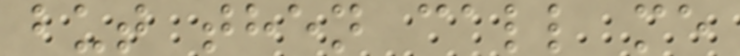but then call me
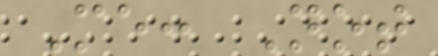Me: Not
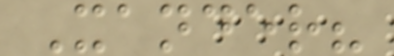Xander?
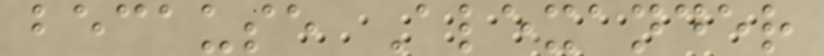because Alexander
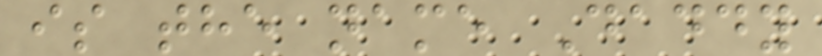is the name Daddy
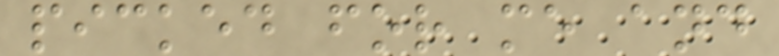picked for me and
